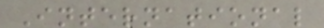International
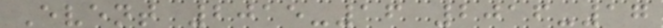Event 2015-16 2016-17
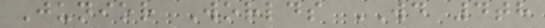Junior Worlds WD 4th
